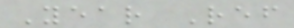Year Ref
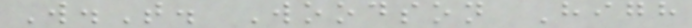W.T. Woodson High
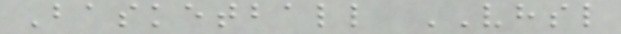Basketball VHSL
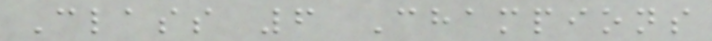Class 6 Champions
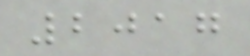2017
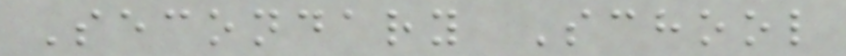Secondary School
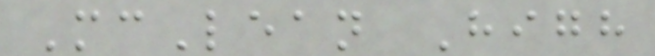McLean High
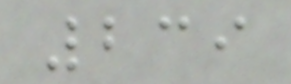239
